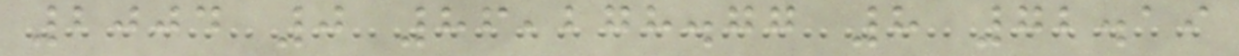2004 0 86,278.77 8 72.19
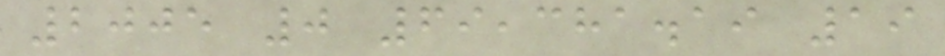2005 0 69,381.19 19
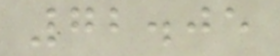72.05
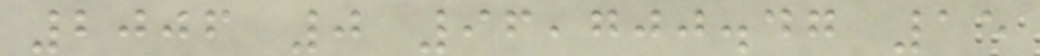2006 0 96,700.47 15
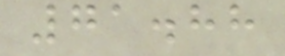71.88
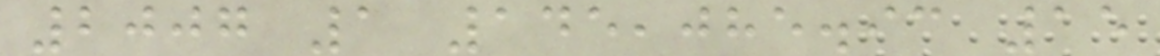2007 1 145,085.93 15
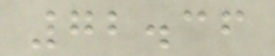72.36
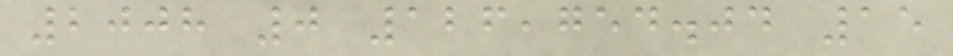2008 0 126,754.04 15
